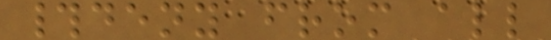#deny from all
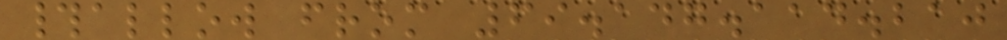#allow from 69.147.114.210
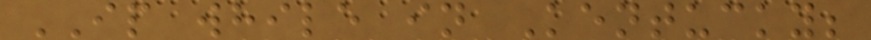IP while in Kentucky;
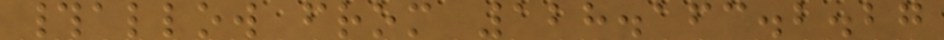#allow from 128.163.2.27
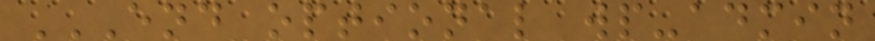END OPTIONAL WP-ADMIN
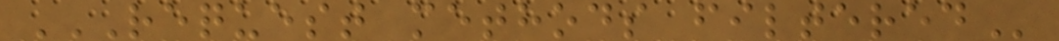REQUEST METHODS FILTERED
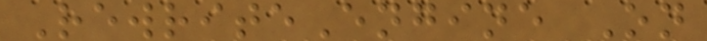RewriteEngine On
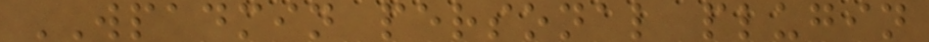WPADMIN personal plugin
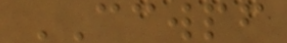CCWPF
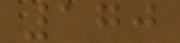170
